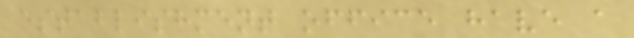establishment office have a
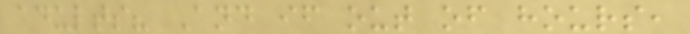adults? And if out of hours,
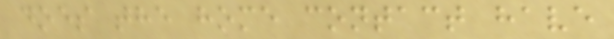does the home contact have
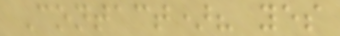Contact)? yes
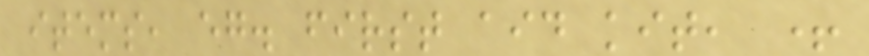items, eg. first aid kit, +
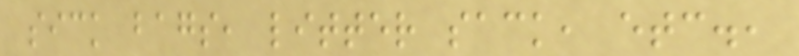sick bags, litter sack, etc.,
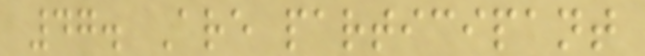47. Are participant
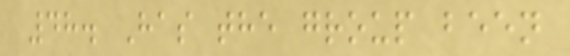48. Has the group been
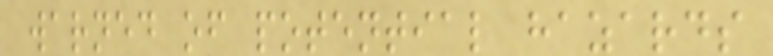warned of potential hazards
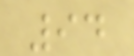94
